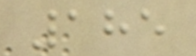185
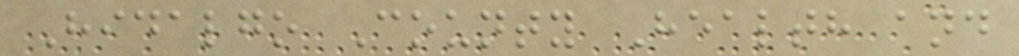Hidalgo County Health and
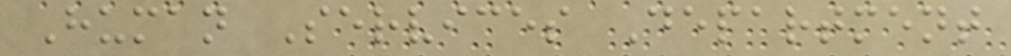Human Services Department
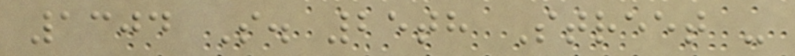1304 S. 25th Street -
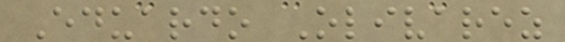Eduardo Olivarez
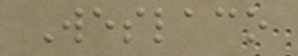Weslaco
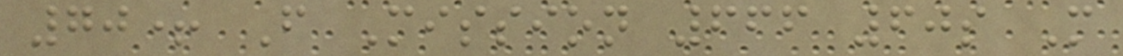70+ F Mission 666 60s M
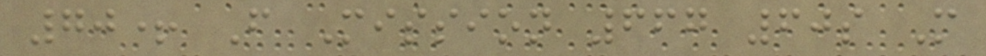70+ F Mission 667 60s M
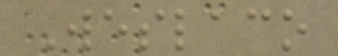Weslaco
